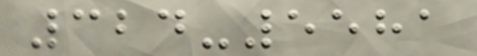324-5581
